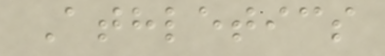Athletics
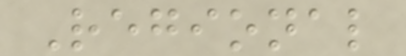Regional
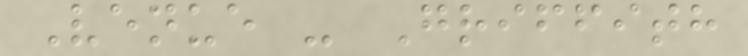Venue - Griffith
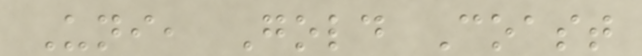Uni, Gold Coast
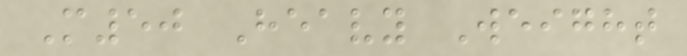M50 Heavy Weight
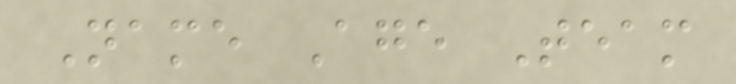Name Age Team
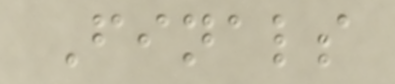Finals
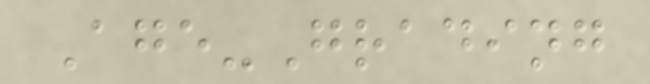Age-Grading
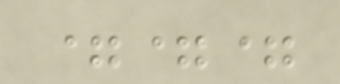===
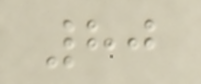80
